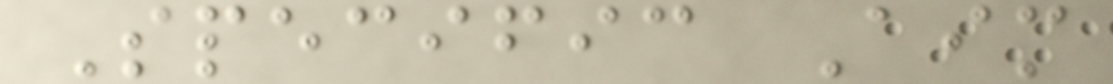Specific Aim
